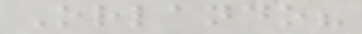Orlando?
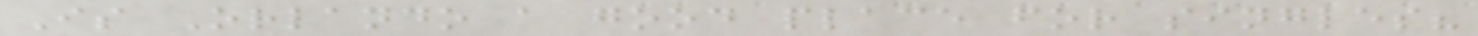Is Orlando a good place for singles?
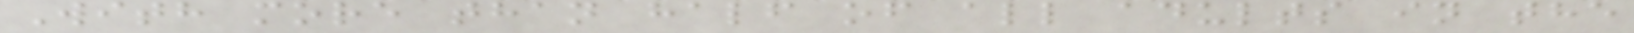With more than half of all adults in the
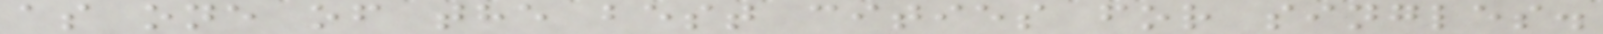as one of the best cities for singles.
